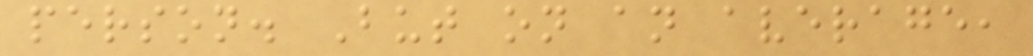person. But on an average,
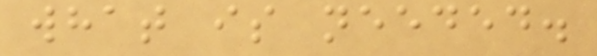what is needed.
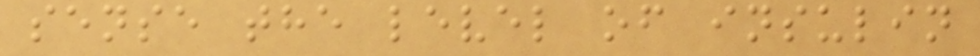sense the level of insulin
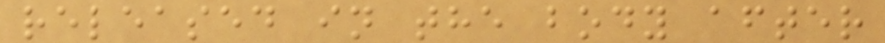released in the body after
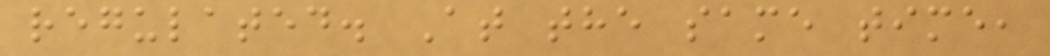regulated. At the same time,
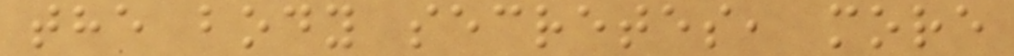the body secretes, more
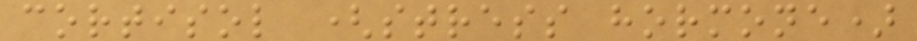cortisol (stress hormone)
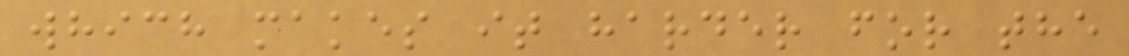which makes it harder for the
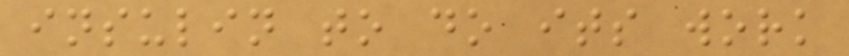insulin to do its work
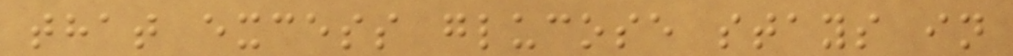that excess glucose stays in
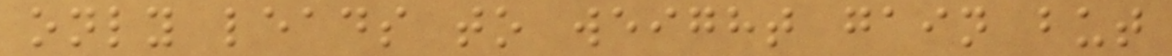only leads to weight gain but
